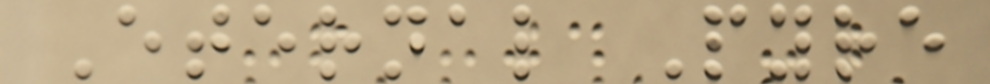Eternal Pyre
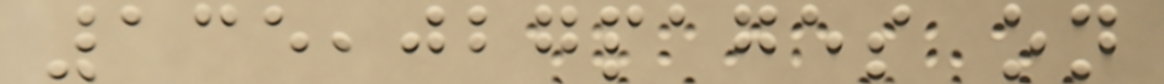135,027pages on
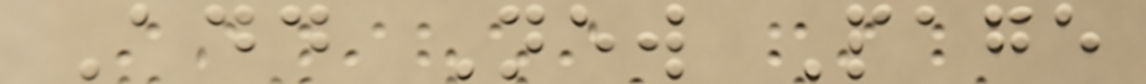Add New Page
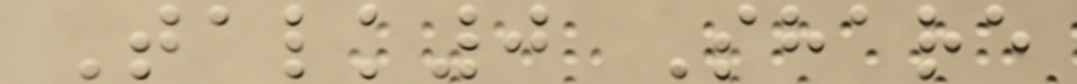Talk0 Share
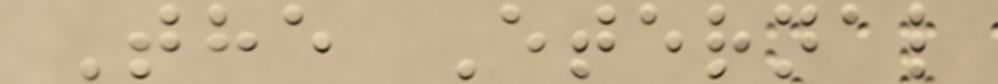The Eternal
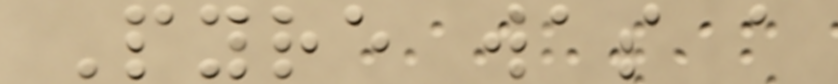Pyre was a
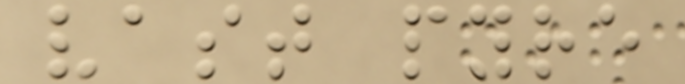vast pyre
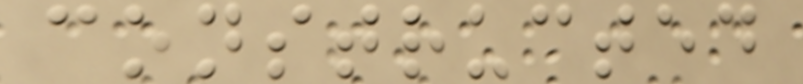constructed
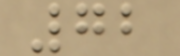72
